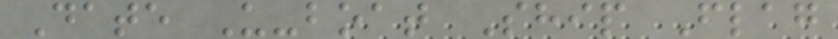Date U-boat Ship Flag
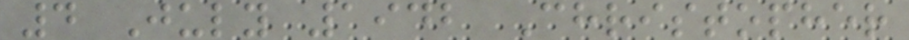4 July 1942 Christopher
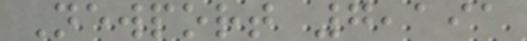Newport 7,191
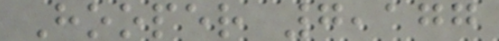Hooper 7,177
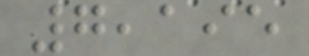7,195
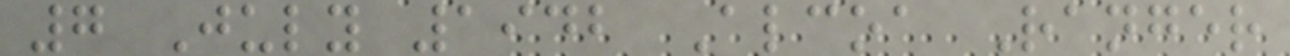7 July 1942 Alcoa Ranger
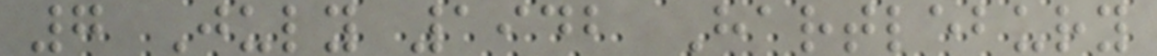7 July 1942 Hartlebury
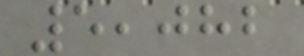5,082
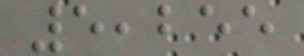5,255
